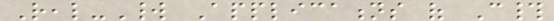Real-World Applications of C#
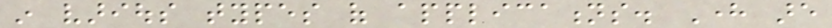in various types of applications. Here are
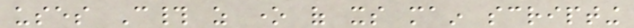uses C# as one of its main scripting
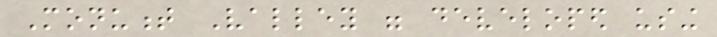Monument Valley were developed using
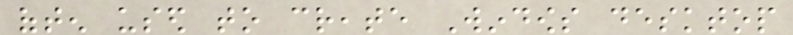often used to create Windows desktop
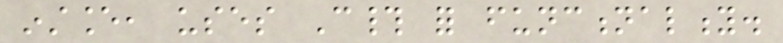instance, uses C# for functionality.
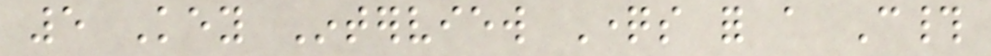5 Key Interview Questions for a C#
